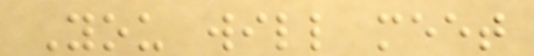You will meet
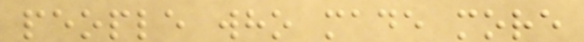people who made more
